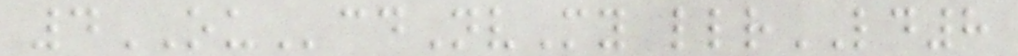4OUcdNvMy llrLD8
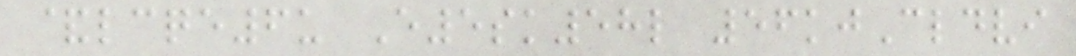&lcqe6u E5sk58l 56kjCldvi
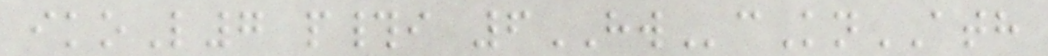ikoL7 p#i 6HWcKnATH
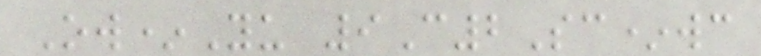Ow*Yu 9C2Sc*wc
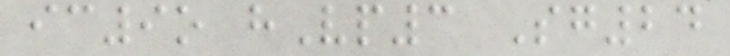ic9o hVp3 Sg24
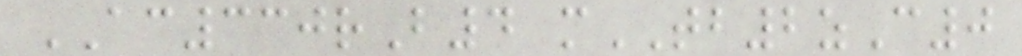AC330rB4 mTB2zC0
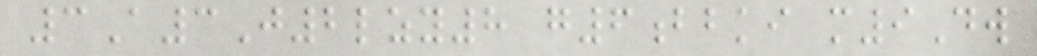3A3J2lzy8 g6bbki m9Dw
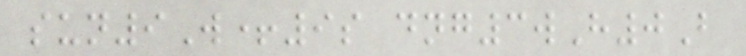sun9W+9s dng3wH0B
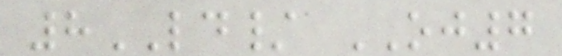8LD/ OJ7
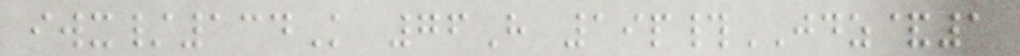iwx/134K 76H 19p#JDZ&1
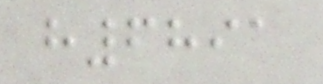h6891
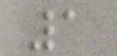1
